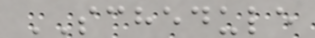SCHEDULE
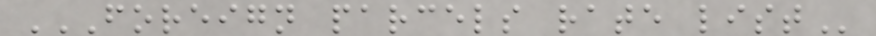FOREIGN PARCELS RATE LIST
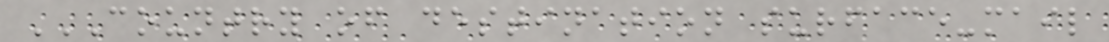COUNTRY OF DESTINATION SURFACE-MAIL
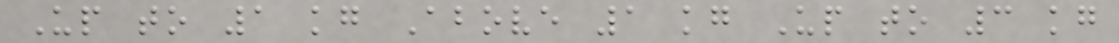Up to 1 kg Above 1 kg Up to 3 kg
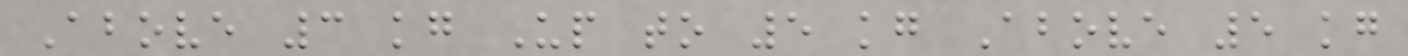Above 3 kg Up to 5 kg Above 5 kg
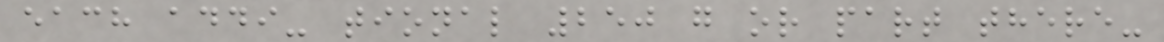each addi- tional 250 g or part there-
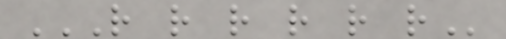R R R R R R
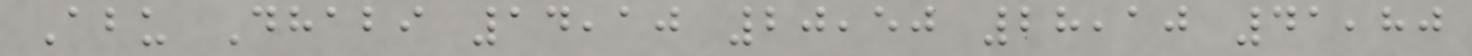Abu Dhabi 14,10 20,50 28,10 41,80
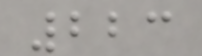223
